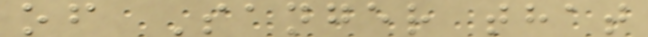of Sanger that
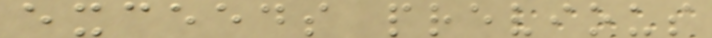exceeds previous
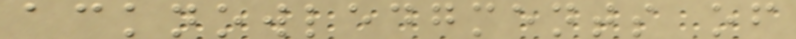acknowledgments of
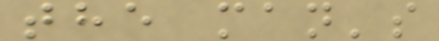the man's
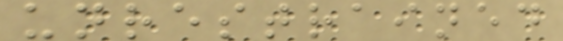unrestrained
